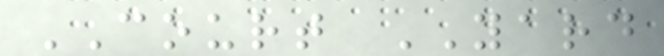COURT YARD
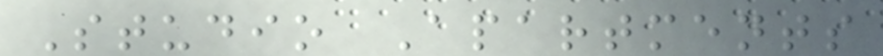Studio Apartments
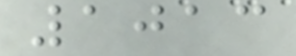1013
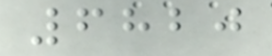6820
